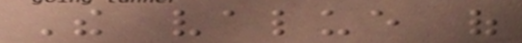The value of
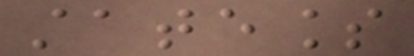stateless
